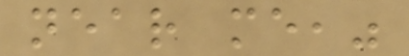near me,"
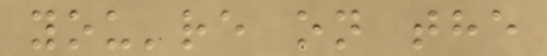you're on the
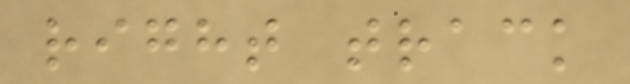right track
